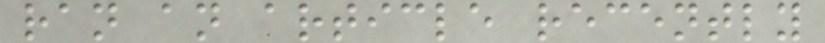ran an article recently
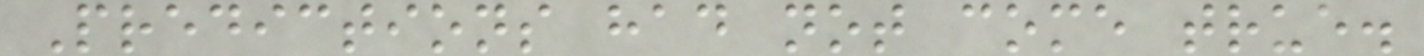Predictions had not come true.
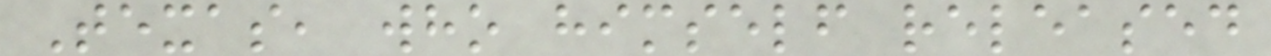Texas, who himself released
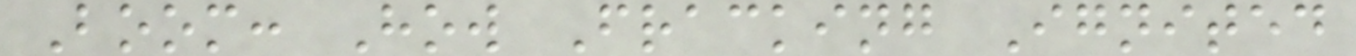Boom: How Fracking Ignited
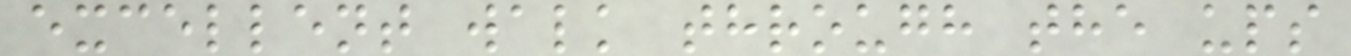excellent walk through the ups
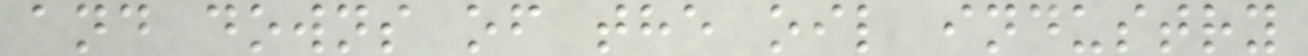and downs of the oil industry
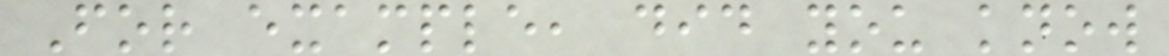For example, did you know
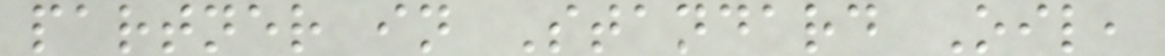partner in Standard Oil,
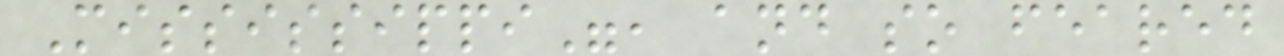Mississippi", and so feared
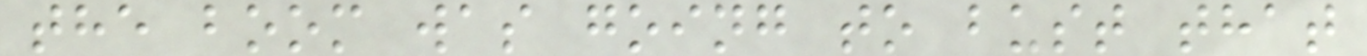the boom was going to bust that
